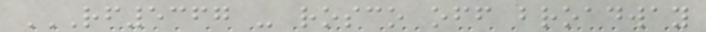RF5367 - ROSCO OFF BROADWAY
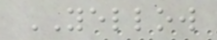YELLOW
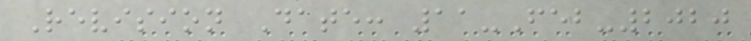Revision Date: 11-Feb-2020
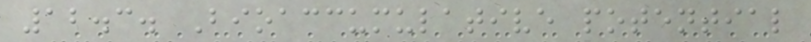12.3. Bioaccumulative potential
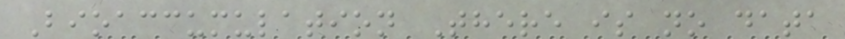Bioaccumulation There is no data
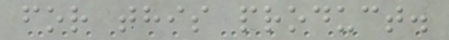for this product.
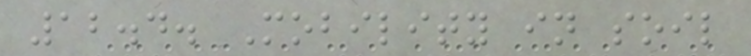12.4. Mobility in soil
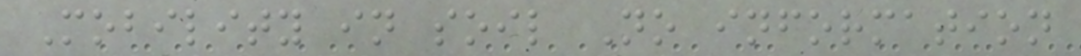Mobility in soil No information
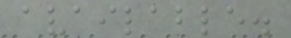available.
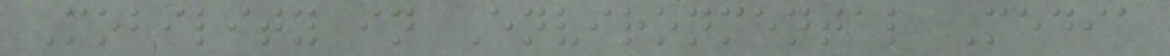Mobility in Environmental Media
